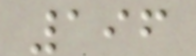196
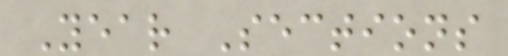Year Sections
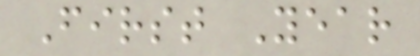First Year
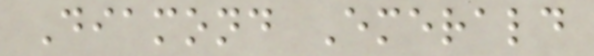Diamond Emerald
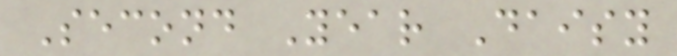Second Year Daisy
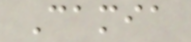Camia
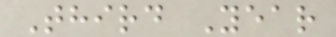Third Year
